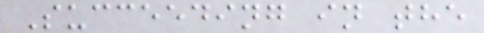Succeeding in the
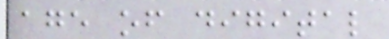age of digital
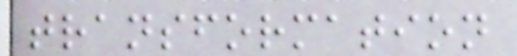transformation
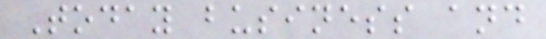Today business and
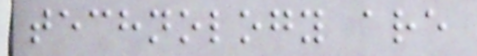technology are
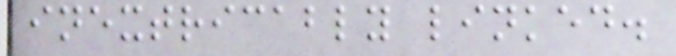inextricably linked.
